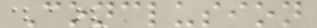Conclusion
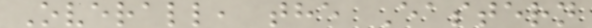Overall, the Eastern
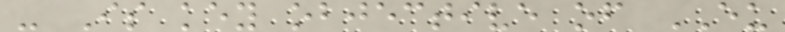- Is key objective of EU
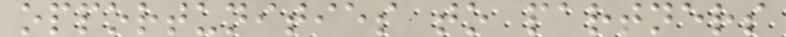opportunities to partners
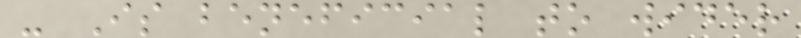- Is beneficial to wider
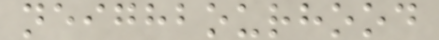neighbourhood
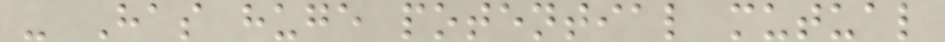- Has huge potential mutual
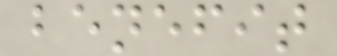benefit
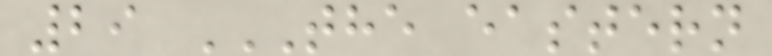29 THE EASTERN
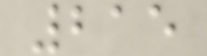215
